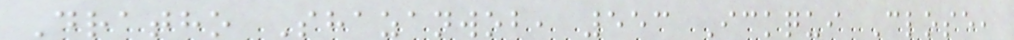Dratho Shazanwob, 553 Ickqui Close,
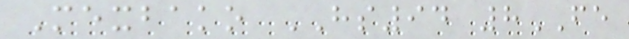Mexbako HS94 8FE
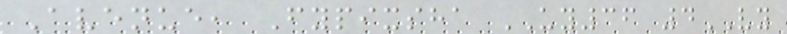Avenue, Fypixsha UY36 4VY
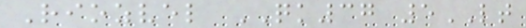Riozvel QK37 5LT
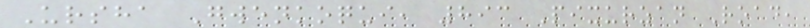Ursha Gwenkoqui, 893 Pixurzan Road,
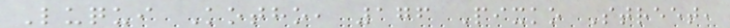Luqui Kotho, 176 Pixko Street,
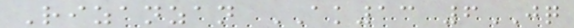Rizanzan AK13 6JQ
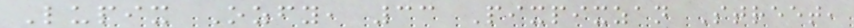Lupix Ozfy, 33 Pixpixzan Street,
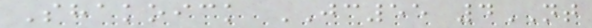Shakoick JC55 4NT
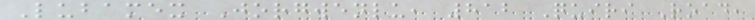Lubamex Jorgwenlu, 812 Quiri Road,
